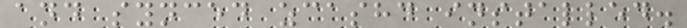and synced zcashd installed.
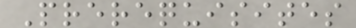Prerequisites
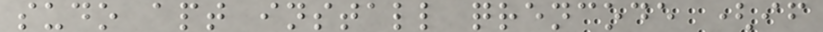sudo apt install qrencode (if
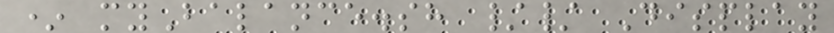* myBalance.sh // Display
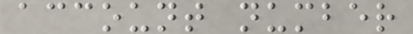account number
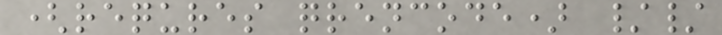(requres qrencode) //
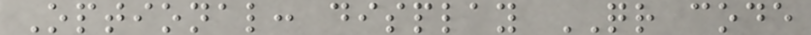Optional: display QR code
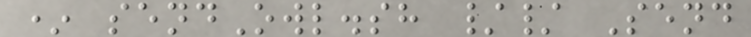* sendOwl.sh // Send
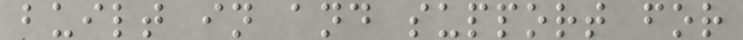built in and support for
